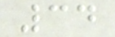34
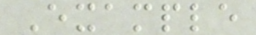Example
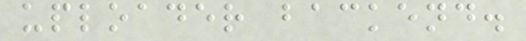uploader backend.
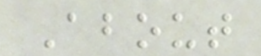About
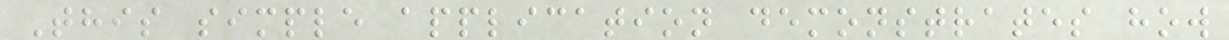This simple application demonstrates how
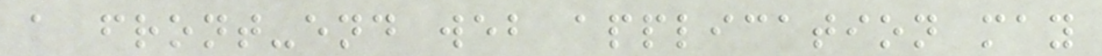a front-end web application may
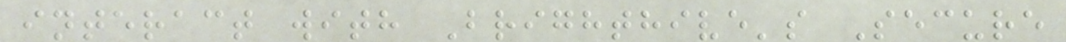interact with Brighthive's Secure
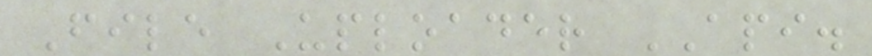File Uploader API.
